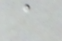a
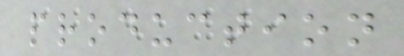production
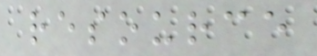resource
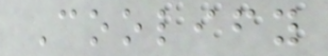Coolify
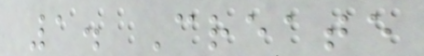1. Create
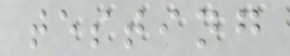testing
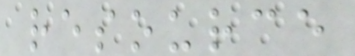resource
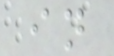in
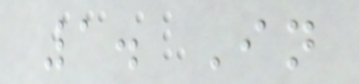1. In
